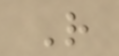R
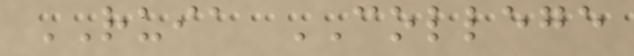RUIA COLLEGE
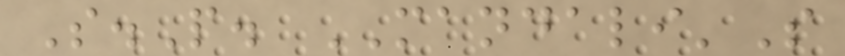S.P. MANDALI'S
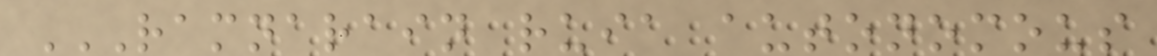RAMNARAIN RUIA AUTONOMOUS
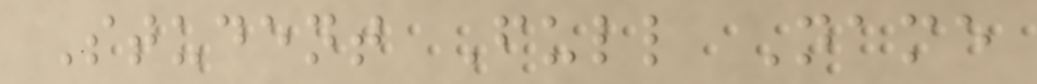Student Full Name
